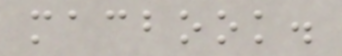macbook.
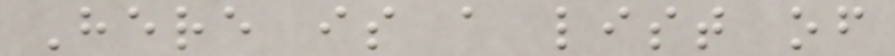Here is a list of
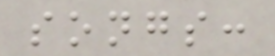songs:
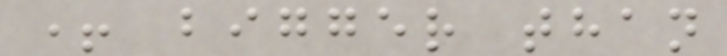+ bigger than
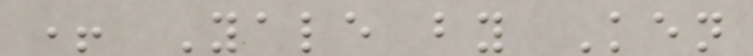+ Yale by Ken
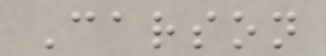Carson
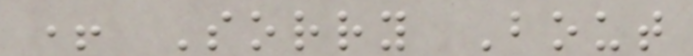+ Sorry Bout
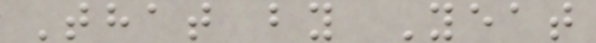That by Yeat
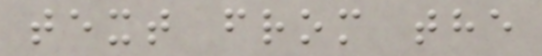text from the
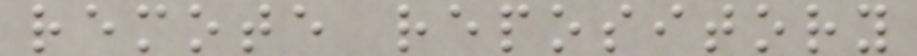remote repository
